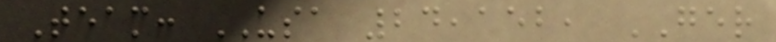Team: USA 24,152, GER
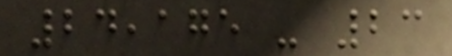24,175 - 23
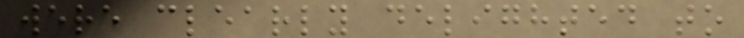were clearly delighted to
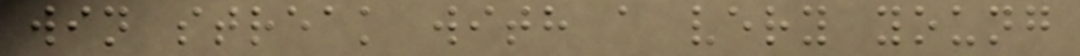win streak with a very young
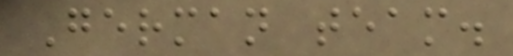German team.
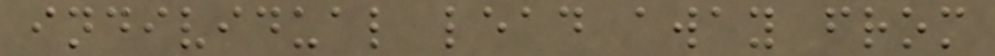individual lead away from
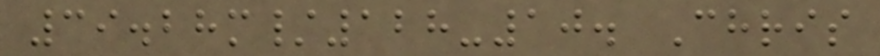39.28m/128-10. Chris
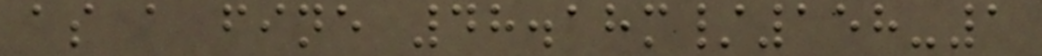as a fine 48.18m/158-1
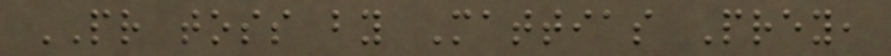PR toss by Mattias Prey,
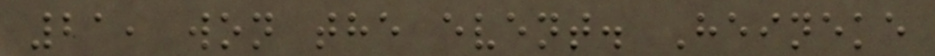21, won the event. Heineke
